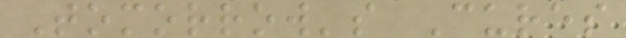Tomorrow's Cures
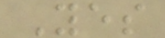Yes
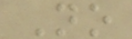No
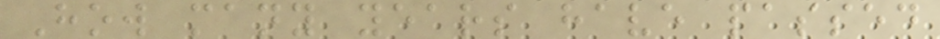How many years have passed
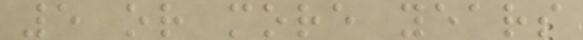5 or more years
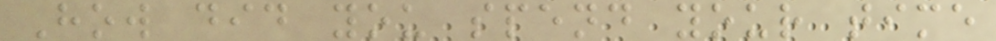How did you spend your time
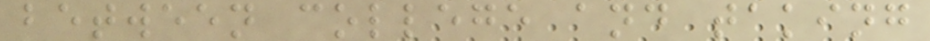between college and taking
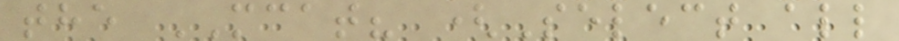the MCAT? (Select all
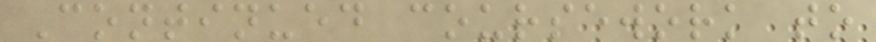Continued coursework to
